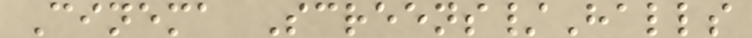Cinema Screens/Halls
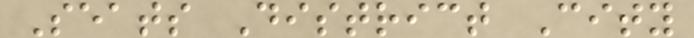Seats District City
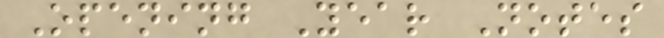Opening Year Notes
